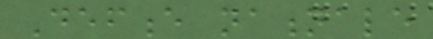Defence nationale
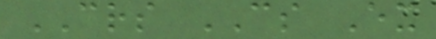CRS CS Ex
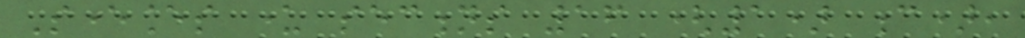Severances under sections 16 (1) c),
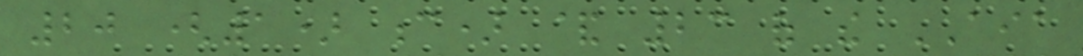20 (1) c) & 23 of the AIA
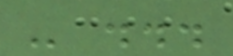- ...
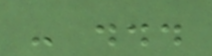- ...
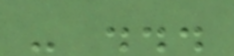- ...
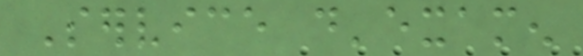Service d'examen
